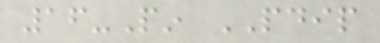16-Pin PDIP
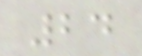24
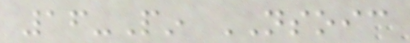16-Pin NSOIC
